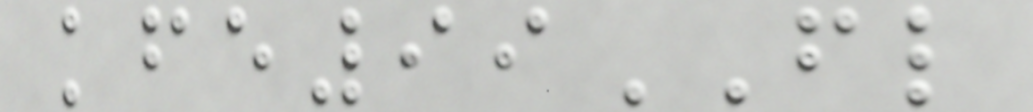kfe99FL
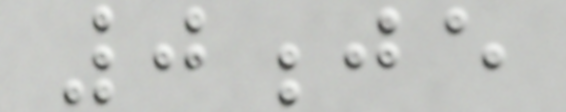0je
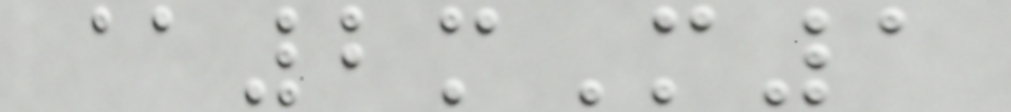@2mM1
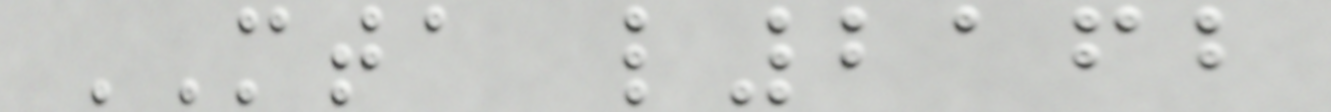MTA l2162
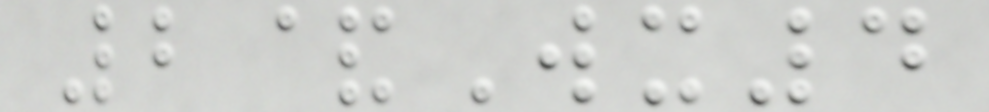2&Wx4
